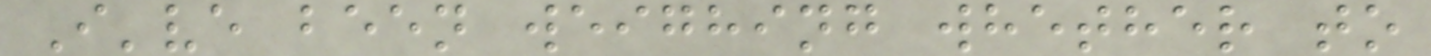I've been weighing whether to
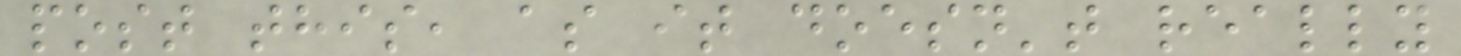post this, as it doesn't really
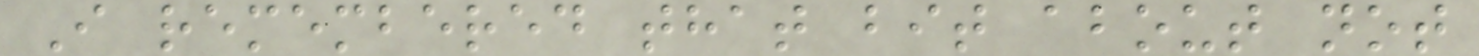I remembered that bit about not
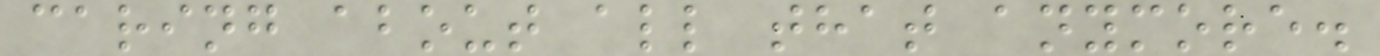caring about all that anymore.
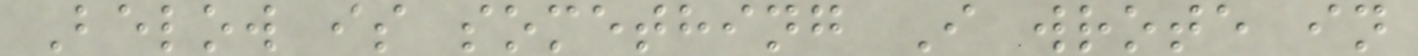Below is something I wrote in
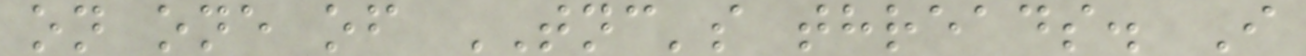on one of TNC's threads. I
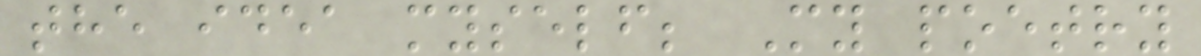the idea myself; My poetry
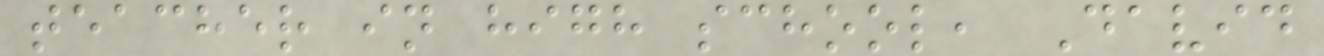teacher in high school, David
